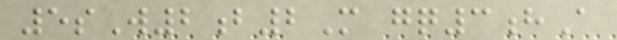5sW2b2M gq3hA
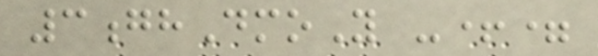3ghDmoY -+=
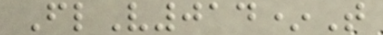FlV014*T
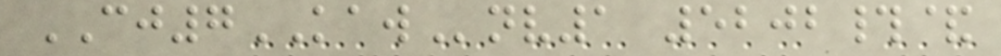CJ7KAWnv1 5202#&
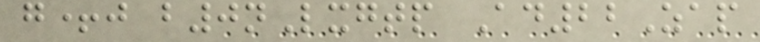g+j b0nLxgtp Ad22Zap
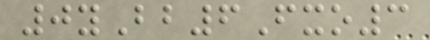0yBb6Fxo3
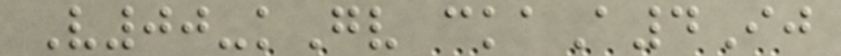V00-kGv ckaA4Ij
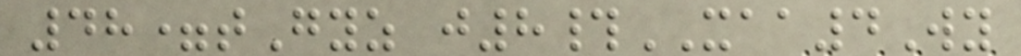48=tGyz j8#XAA4Wy
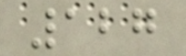127
